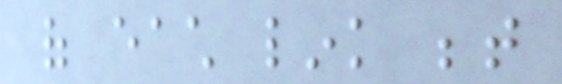of each link between
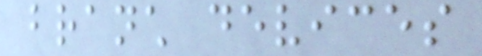branch devices
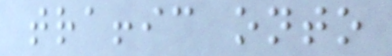traffic onto
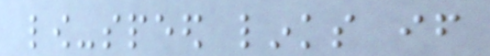low-speed links if
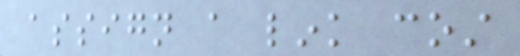assign a link cost
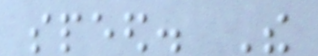speed. The
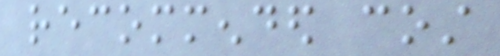recommended cost
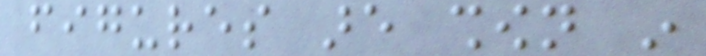figures are shown in
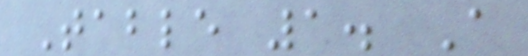Table 1. A
